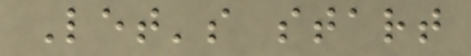Let's start
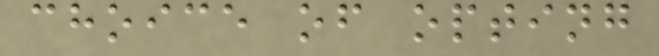choice of opting
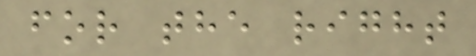for the right
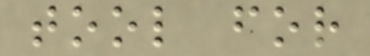tool for
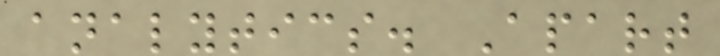analytics. Apart
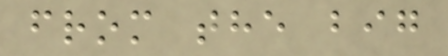from the big
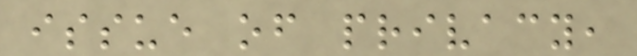issue of privacy,
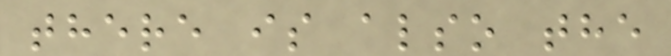there is also the
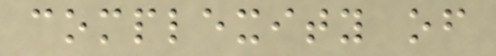complexity of
